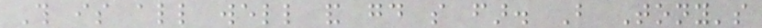This is all well and good so far. But Tony's
